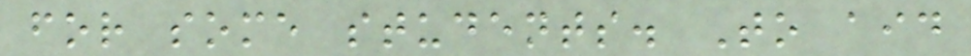for some students. To aid
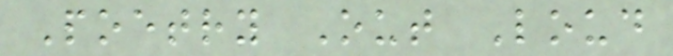Poetry Out Loud
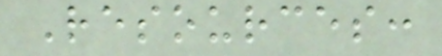Resources:
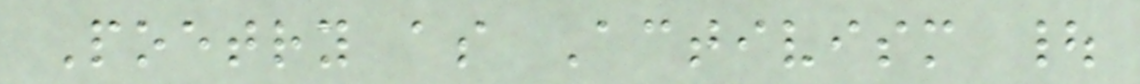Poetry as Activism |
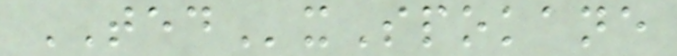TEDxSpokane
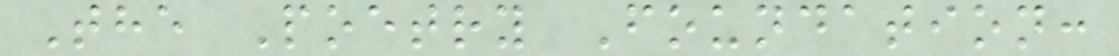The Poetry Foundation:
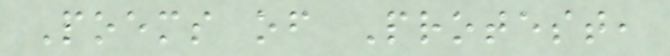Poems of Protest,
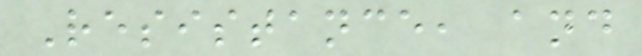Resistance, and
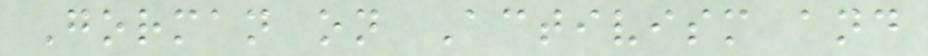Gorman on Activism and
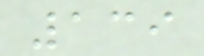139
